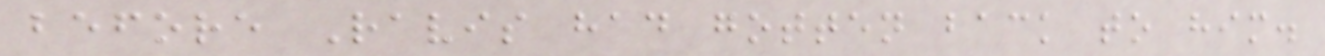before Ravis had gotten back to him.
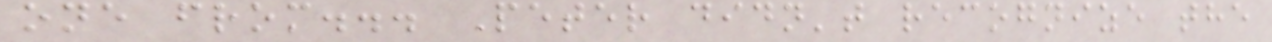one from... Peter didn't recognize the
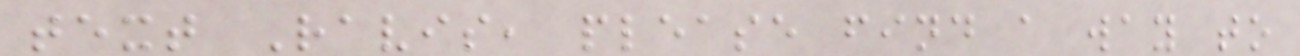text Ravis, please find a way to
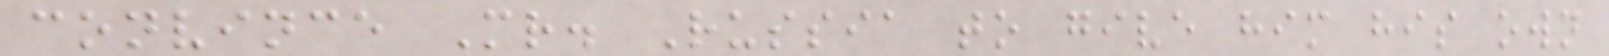convince Mr. Russia to give him his own
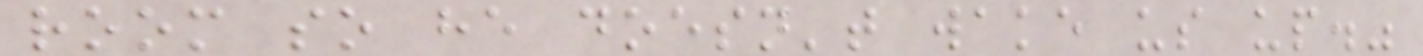room so he doesn't wake us up."
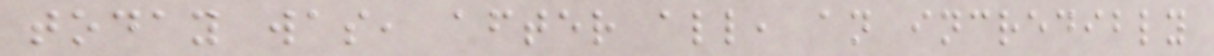today was, after all, an incredibly
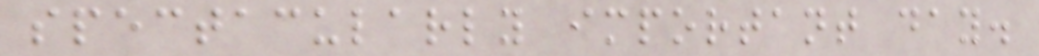spectacularly important day.
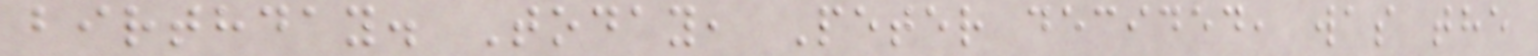birthday. Today, Peter decided, was the
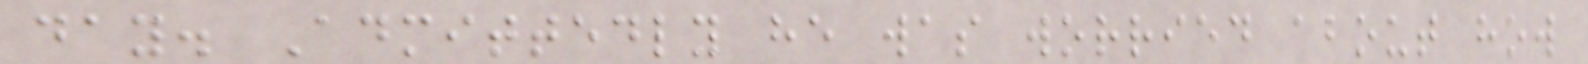day. Admittedly he was worried about how
